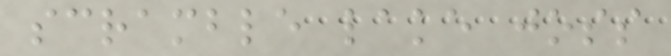scramble lake joss
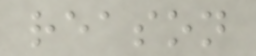reason
